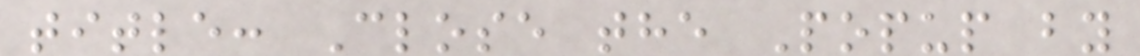title: Close the Popup by
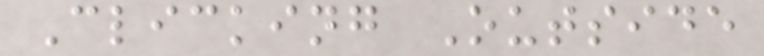Clicking Outside
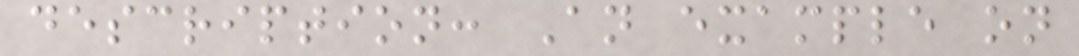description: An example on
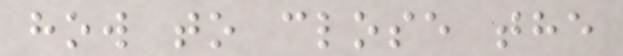how to close the
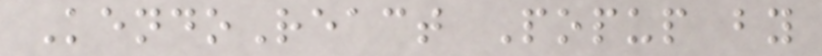KendoReact Popup by
